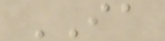IA
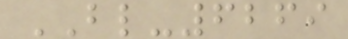BL-6269
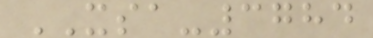XSA-3784
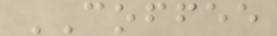COFFEE
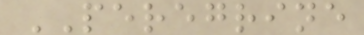PEREGRINE
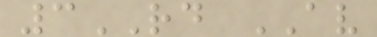3RD AV
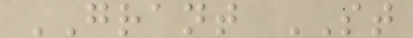GRANT ST
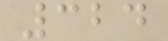324
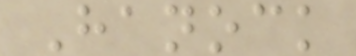Hanock
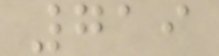719
